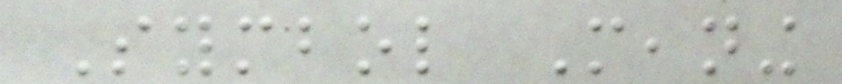Symbol Meaning
